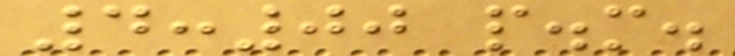4:00 p.m.
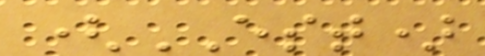(EST)
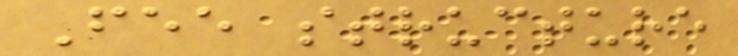Fee structure
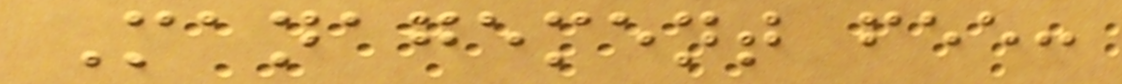Management fee:
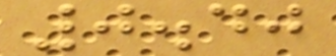0.40
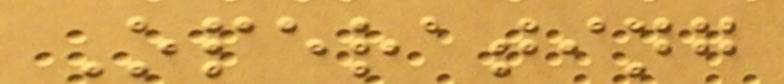Operating
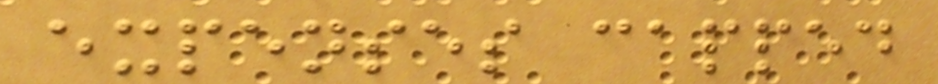expenses capped
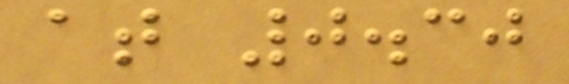at 0.30
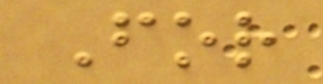For
